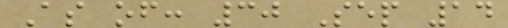As of: 30 Sep 14
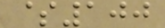$100
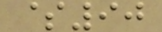$90
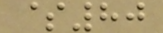$80
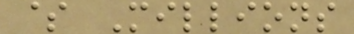$ Millions
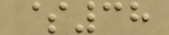$38
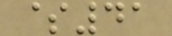$41
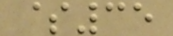$35
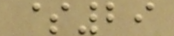$29
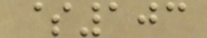$103
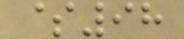$98
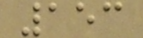153
